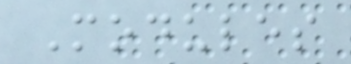Modules
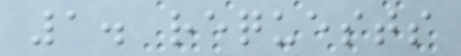1. requests
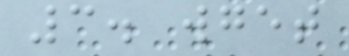3. wget
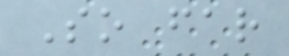So far
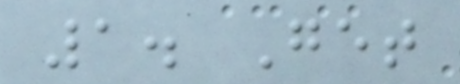1. Get
